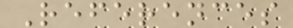References
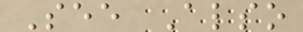See Also
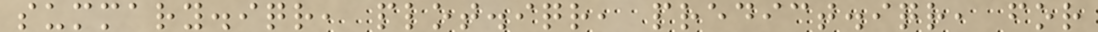summary.iqr, plot.iqr, predict.iqr, for
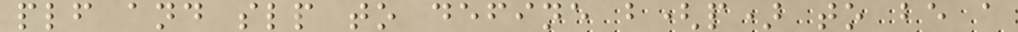plf and slp to define b(p) to be a
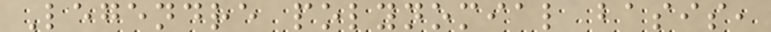Legendre polynomial basis,
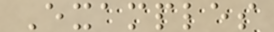Examples
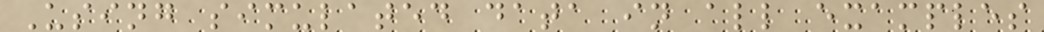Using simulated data in all examples
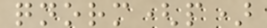qnorm(p)
